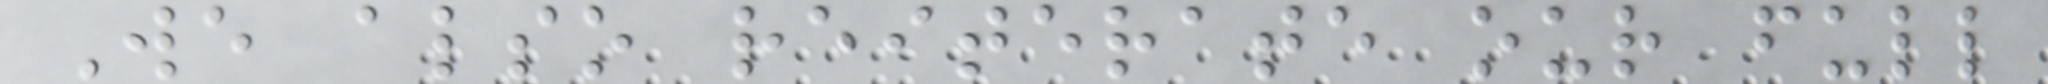We also reiterate our full
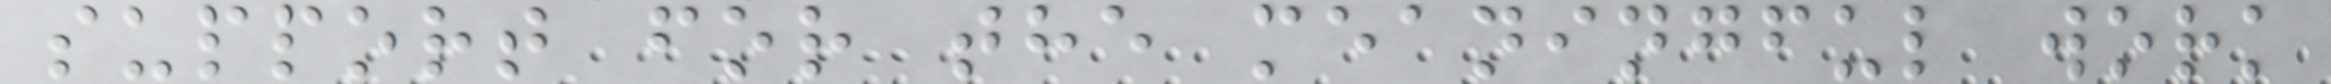support for the meaningful work
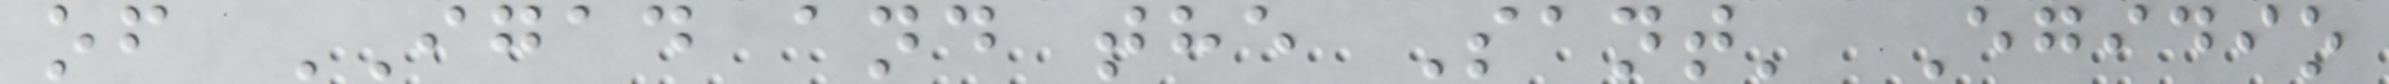of IGAD and the Sant' Egidio
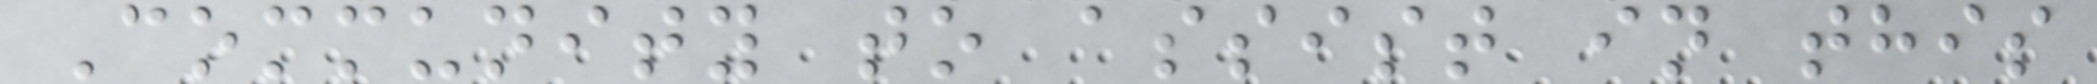Community to assist in this
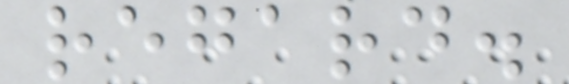regard.
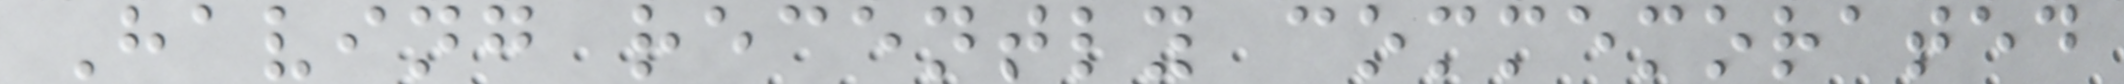Having recently commemorated
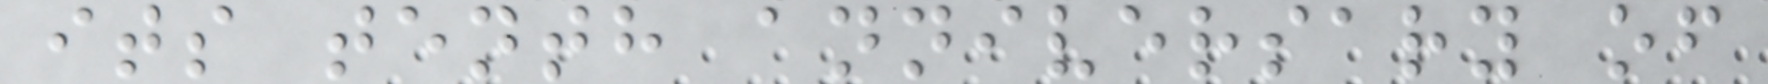its tenth anniversary of
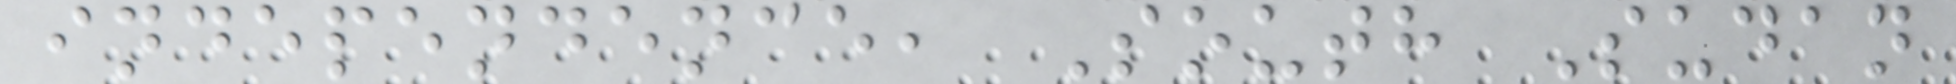independence, South Sudan
